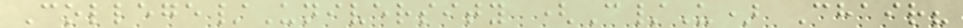College/University (C/U) Chair?
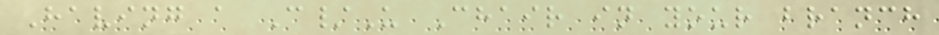Having a C/U Chair in your branch
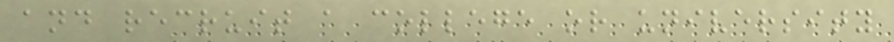and recruit a college or university
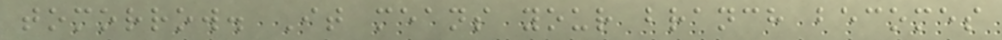tomorrow. It means your branch becomes
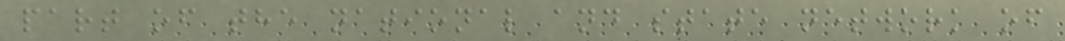part of the national and state network of
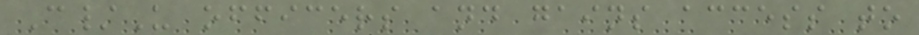C/U officers and gains access to
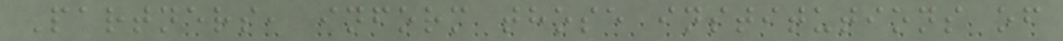Partners, inform those institutions of
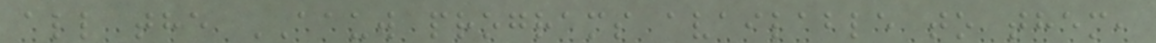all the AAUW programs available to them,
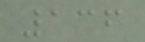136
